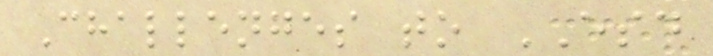Challenges to ESD
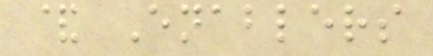& Enablers
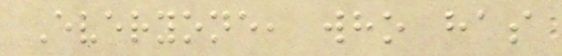Everyone, who has
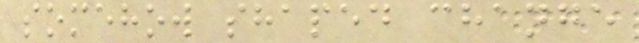somehow shaped change
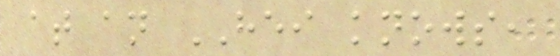at an HEI knows,
